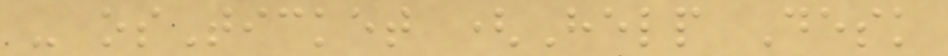- osTicket (Help Desk
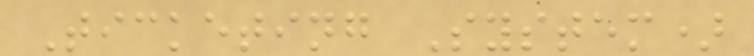Ticketing System)
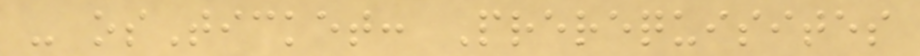- osTicket: Prerequisites
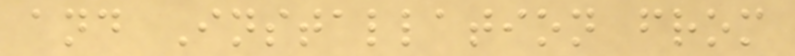and Installation from
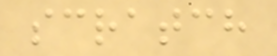scratch
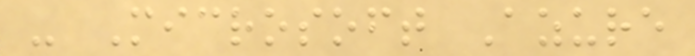- Microsoft Azure
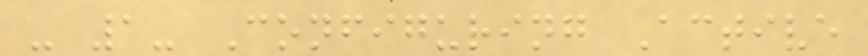- 1- Configuring Active
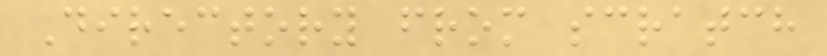Directory from scratch
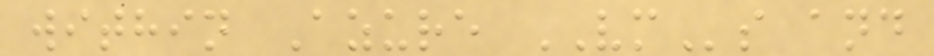within Azure VMs and
